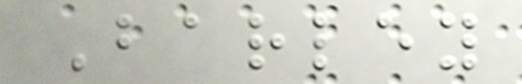Barley
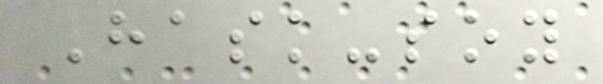Hask-soy
